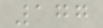177
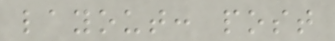layout: post
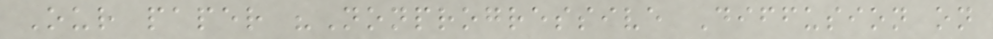Our paper "Nonprogressive Diffusion on
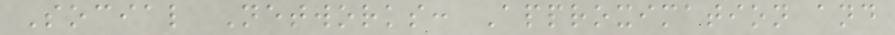Social Networks: Approximation and
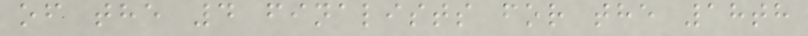of the 4 finalists for the 18th
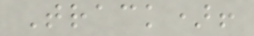Track)!
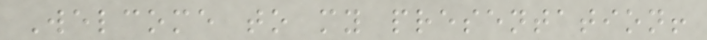Welcome to my presentation!
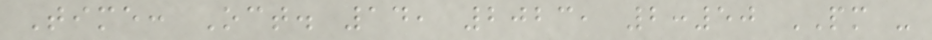Time: Oct. 14, 2023, 2:50 PM -
